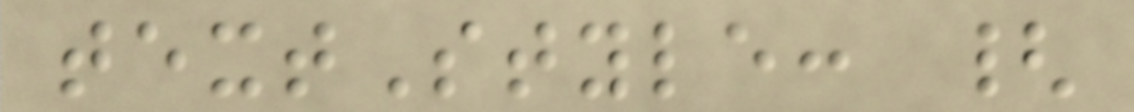textStyle: {
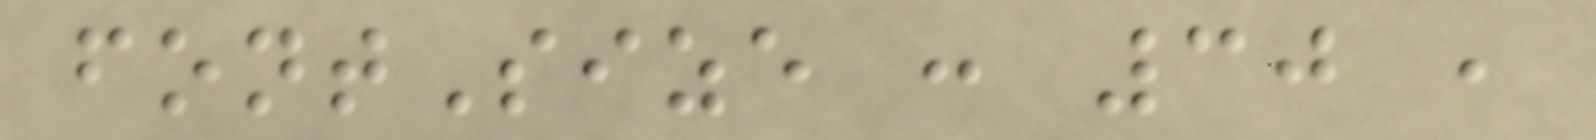fontSize : 30 ,
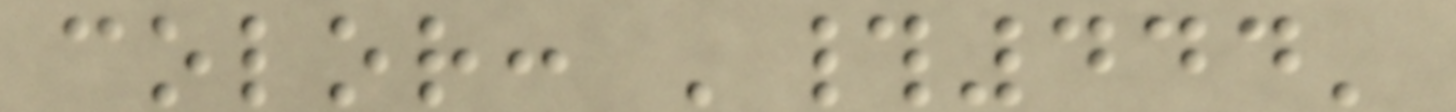color: '#444'
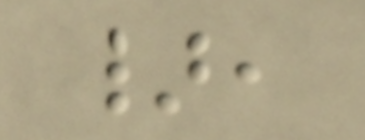},
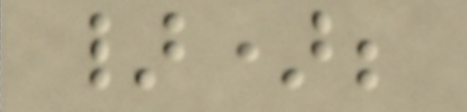});
